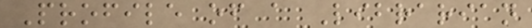Profile of a Librarian
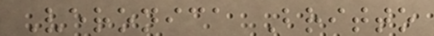Veronica Britto
